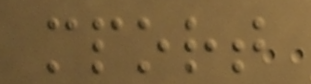mport
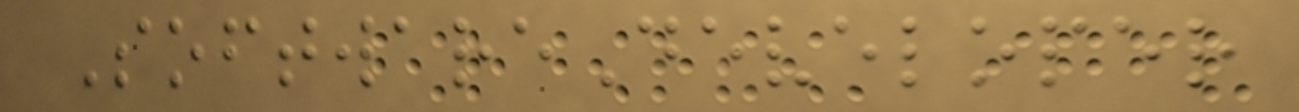SoftwareDeveloper
